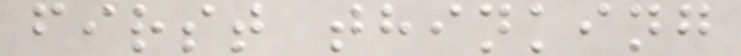first thinking
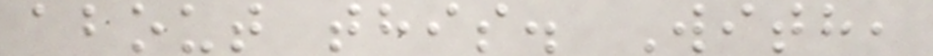about this. With,
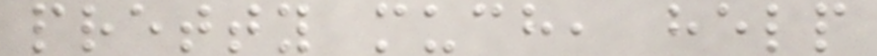pretty much, help
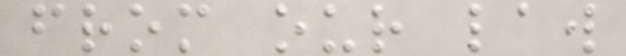from our law
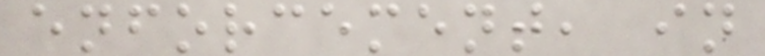enforcement, in
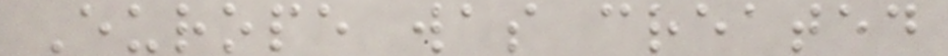Europe was created
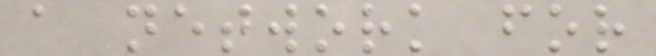a network for
